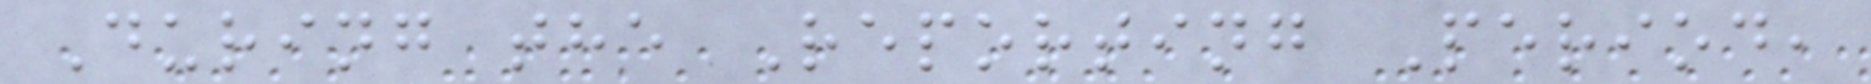During the Reporting Period,
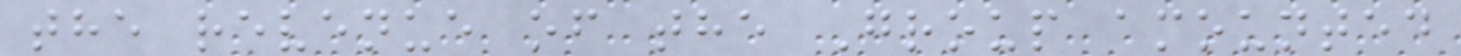the revenue of the Group amounted
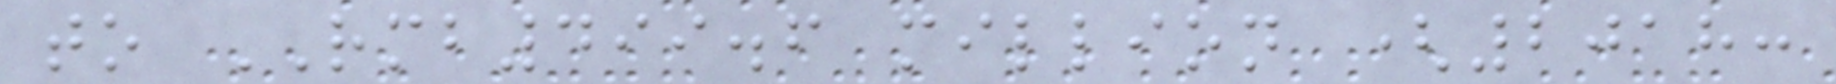to RMB499.6 million (2018:
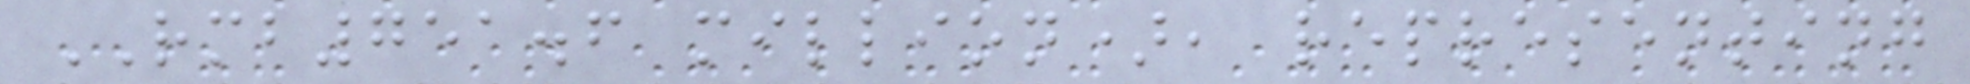RMB751.6 million), representing
